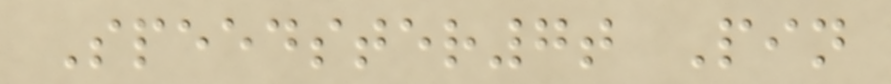Speedster7t Pin
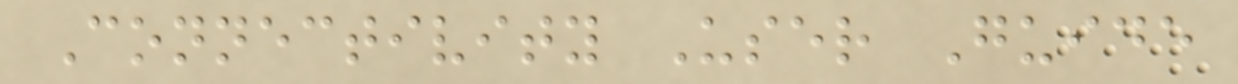Connectivity User Guide
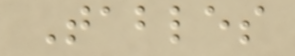Tables
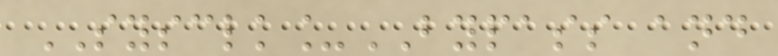SYSCLK_BYPASS and
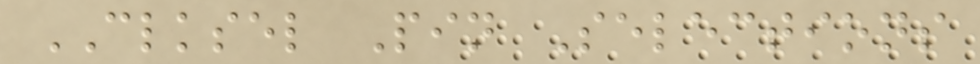CLKSEL Pin Selections
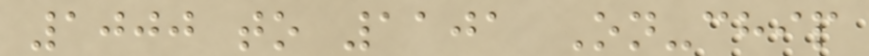1000 to 1101 On-chip
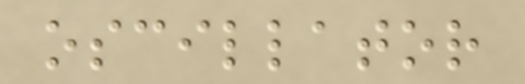oscillator
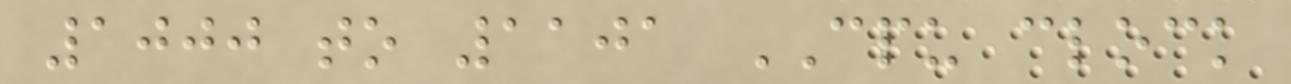1000 to 1101 CPU clock
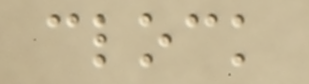clock
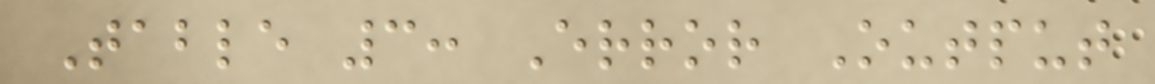Table 3: Error Output
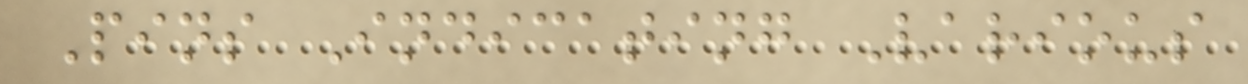Pins Indicating Various
